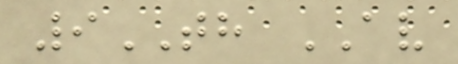9TH AV
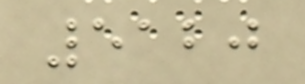5120
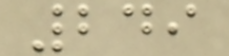249
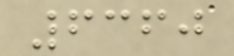6360
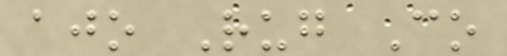ajo Rug Co
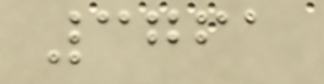3761
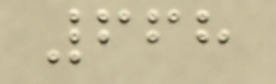668
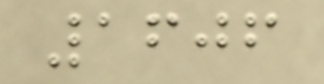1606
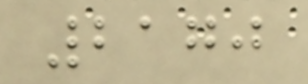2170
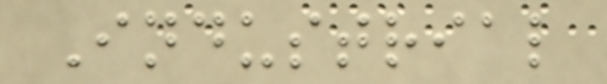Industrial
